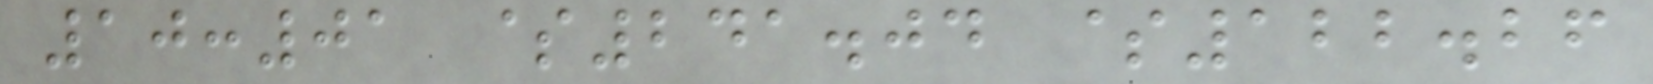10:01 $241.04 $122.26
